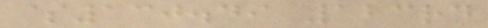$130.49 123rd
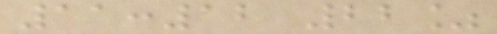11:12 22%
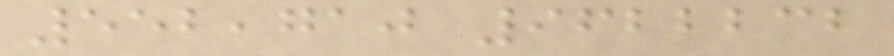552,710 9622232
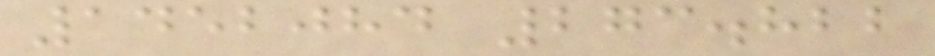1452084 273.822
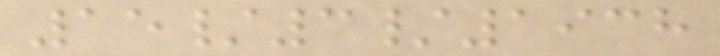15/3/1938
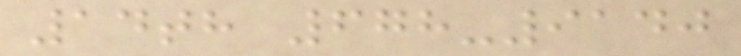14th 678-9140
